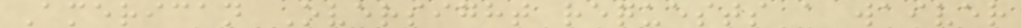American Oversight requests a waiver
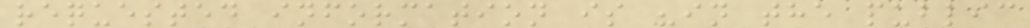requested information is "in the public
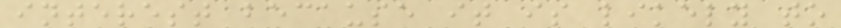interest because it is likely to
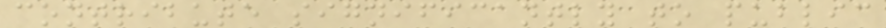contribute significantly to public
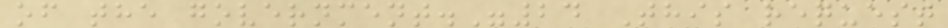of the government."24 This request
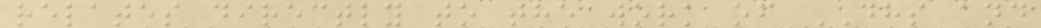relates directly to the work of DHS and
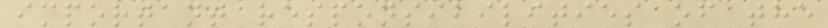important responsibilities of the
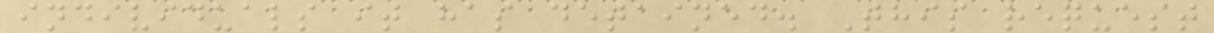individuals it has detained. This request
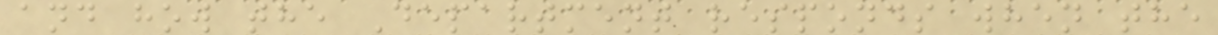and how the Department responds when the
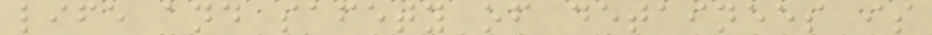life and safety of detainees is
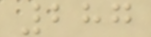287
